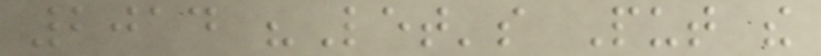2014 "Let's Put the
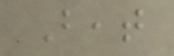Beat
